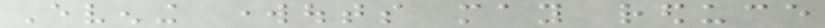Evening workouts may reduce
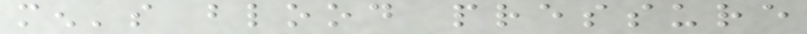men's blood pressure
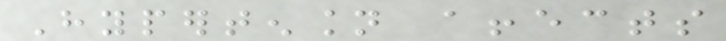Hypertension affects
